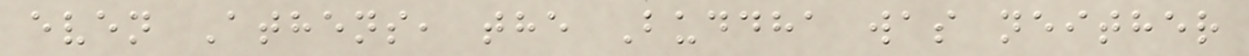even Athens, the Buddha was neither
